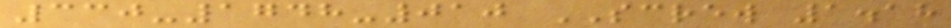330-1748-010 SCREW 1.18
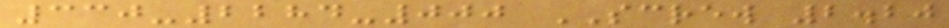330-2284-000 SCREW 2.20
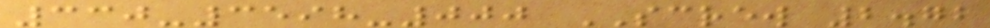330-3598-000 SCREW 2.72
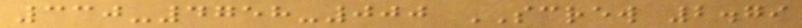330-4758-000 SCREW 2.79
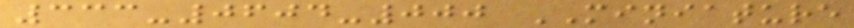333-0604-000 MINIATURE
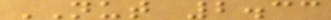NUT 2.33
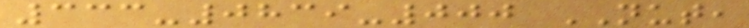333-0839-000 NUT,
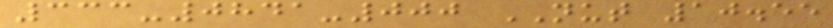333-0841-000 NUT 10.55
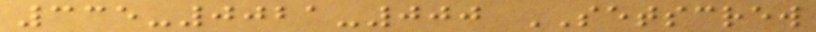335-0021-000 SETSCREW
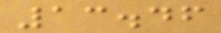13.46
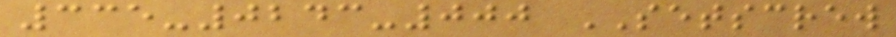335-0243-000 SETSCREW
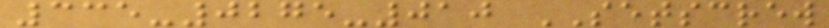335-0275-010 SETSCREW
